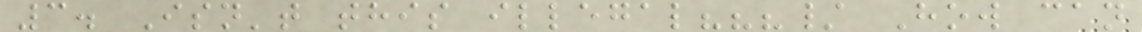3. Isn't this illegal???/ How can
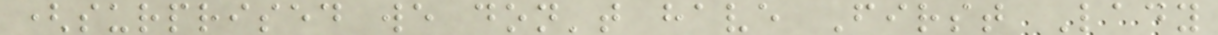(surprised we don't have First Lady
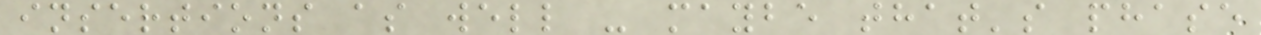insertions as well - maybe that's phase
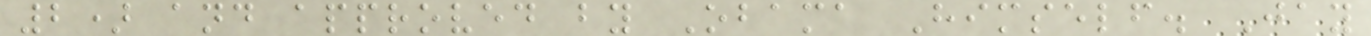2) and approved by Obama Himself. Jay
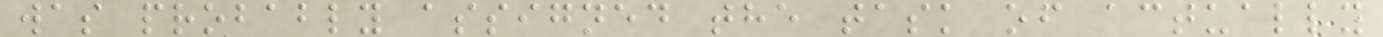was probably assigned the task of actually
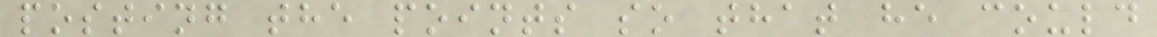posting the points so that he could
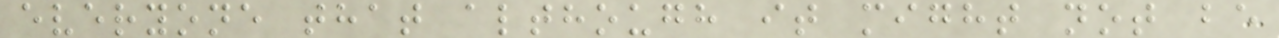everyone that although it might not be
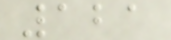121
